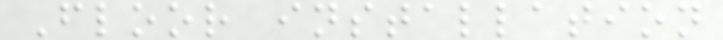Floor installation
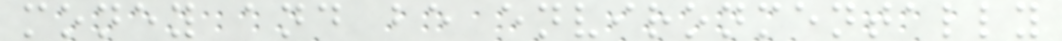money and be environmentally
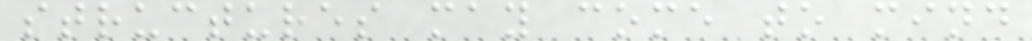structures may come to mind
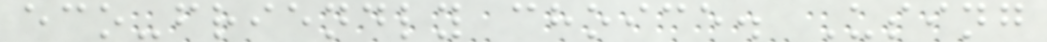eco-friendly choice. Using
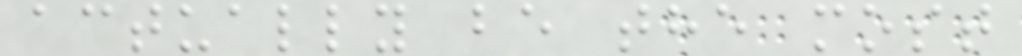actually be the most
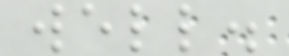well.
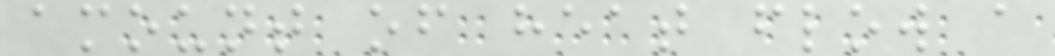amount of heat flow a
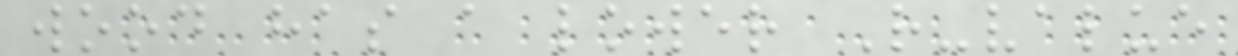wood has a lower R-value
